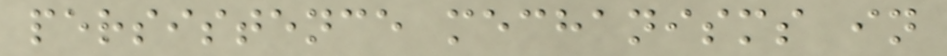persistence mechanisms in
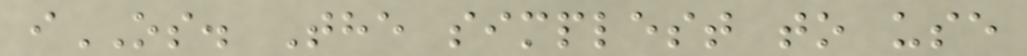iOS. The simplest to use
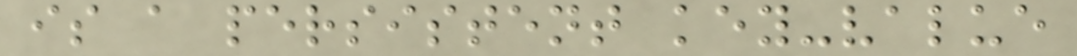is a persistent key-value
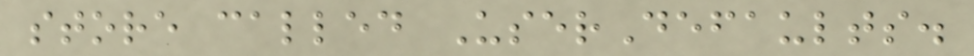store called UserDefaults.
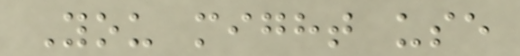You might use
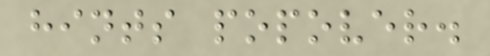hints popover.
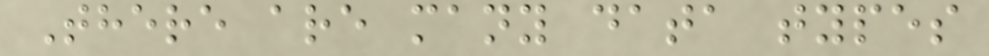There are many data types
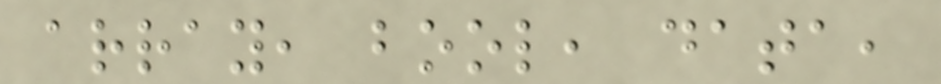array, bool, data,
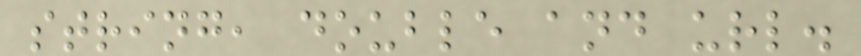string, double and url.
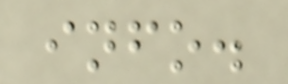info.
